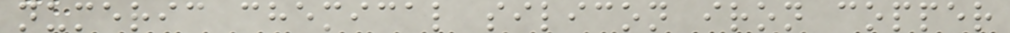numeric chemical silicon iron copper
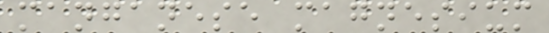manganese magnesium
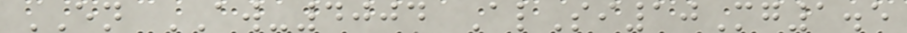EN AW-4004 AlSi10Mg1.5
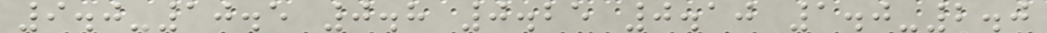9.0-10.5 0.8 0.25 0.10 1.0-2.0
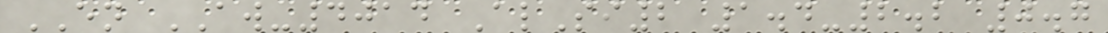EN AW-4014 AlSi2 1.4-2.2 0.7
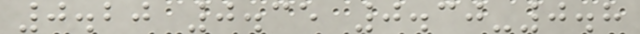0.20 0.35 0.30-0.8
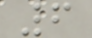6
